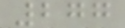277
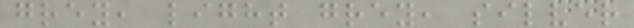grey, light grey, silver
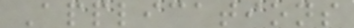Applications
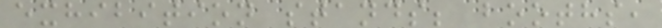exhibition stands; booths,
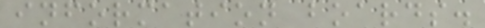information boards.
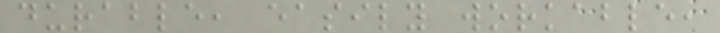durable, easily workable,
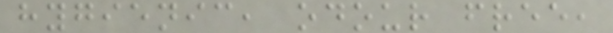hygienic, odour free,
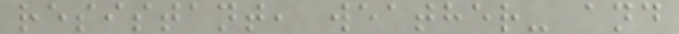resistant, weather- and
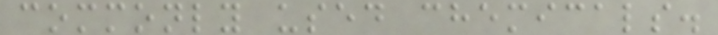commonly used chemicals.
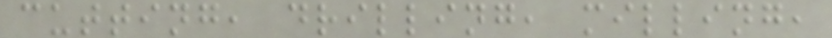cutting, drilling, milling,
